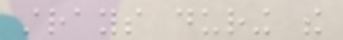strays during the
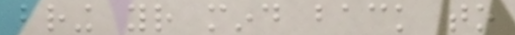bring your mind back to
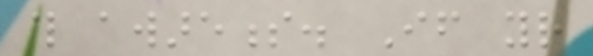this awareness. If your
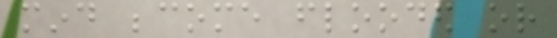mind become flooded or
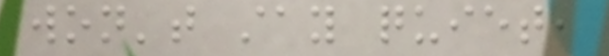won't stay quiet,
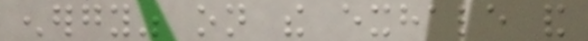energy" on the exhale and
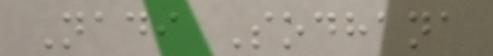Nadi Sodhana
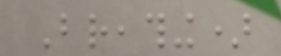Breathing)
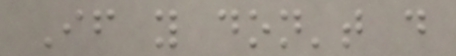If you don't do
